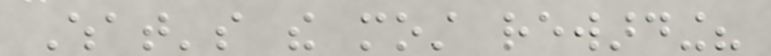What's the most rewarding?
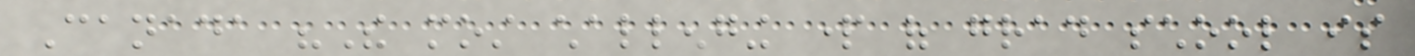Canada "The most challenging part of grad school is
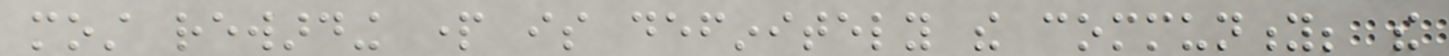most rewarding part is definitely the community; the
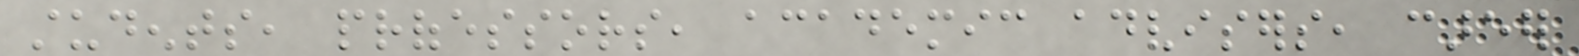students, professors, academic advisers, career
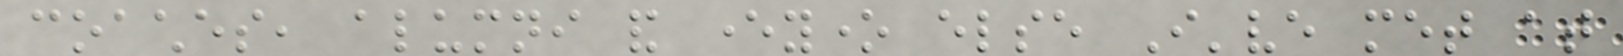coaches, alumni and everyone else I've met at
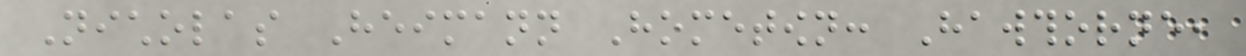Nicholas Heimann Hometown: Hawthorne,
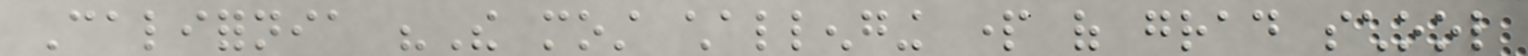California "The most challenging part of grad school
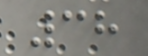38
